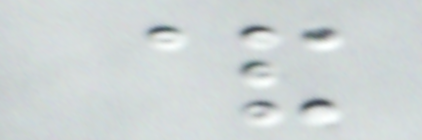&
